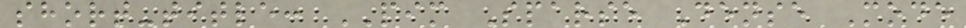short-title: PIM Sparse Dense Mode
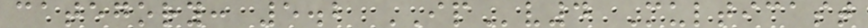category: 5.2 IPv4 Multicast
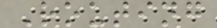Routing
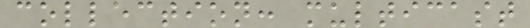collection: multicast
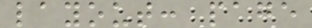layout: page
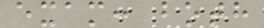exam: both
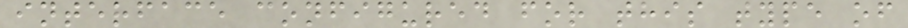interface configured for this type of
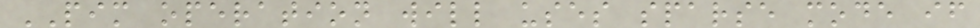PIM operation will uses sparse mode if
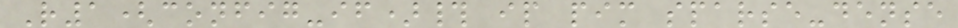R1(config-if)# ip pim sparse-dense
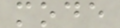mode
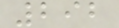292
